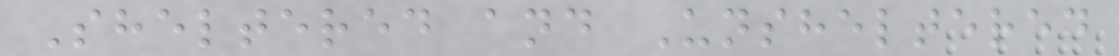Sheltered and Unsheltered
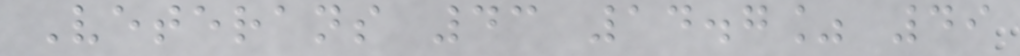Veterans 43 14.7% 49
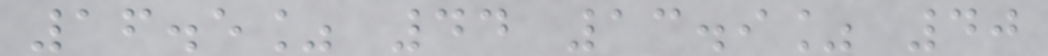16.5% 44 13.9% 40
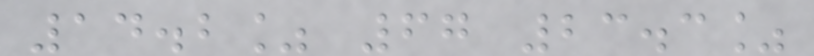14.2% 67 23.3%
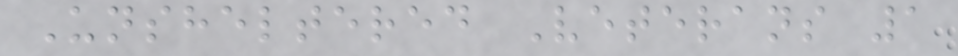Unsheltered Veterans 1
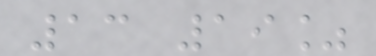13 19%
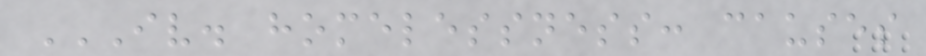IV. HOMELESSNESS: CAUSES
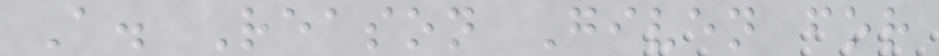A. Reason Given for
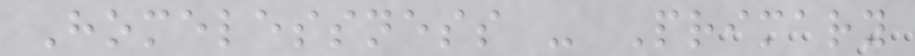Homelessness - Primary
